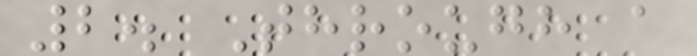2. Through a
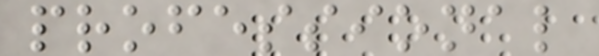professional
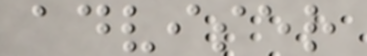adviser
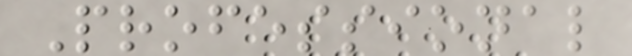Professional
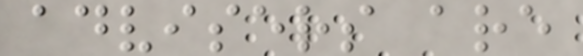advisers are
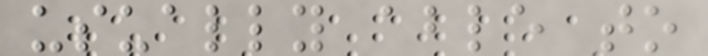usually able to
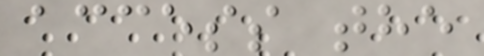access the
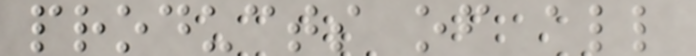products of all
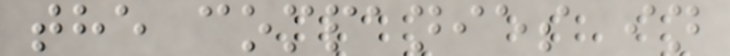the companies in
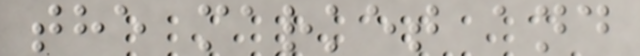the market and
